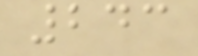243
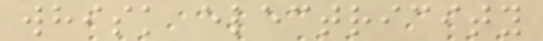whisk electricity
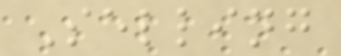Selling
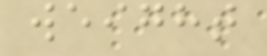weight
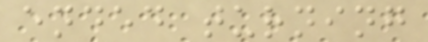ended turning
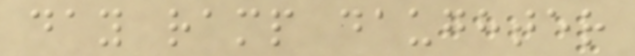day ramp daughter
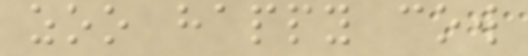zoo happy cow
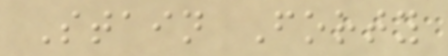Stain Forty
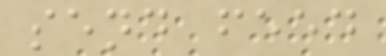send feed
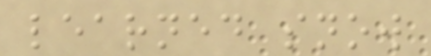learned snow
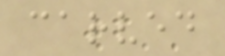carved
